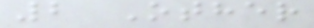2 Other
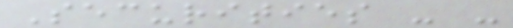Securities - -
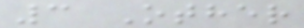3 Other
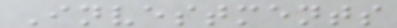Investments
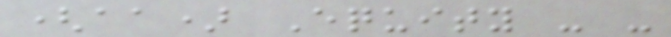(aa) Equity - -
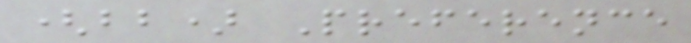(bb) Preference
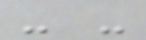- -
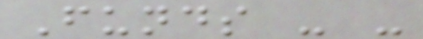Funds - -
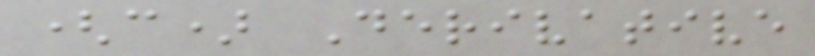(c) Derivative
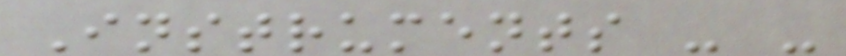Instruments - -
